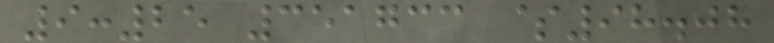9:25 351733 $98.08
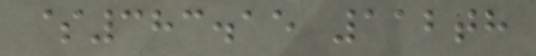$383.15 112th
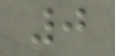0
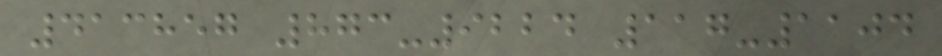413857 873-9224 117-1104
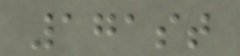171st
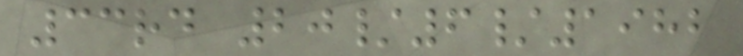33rd 20/6/1982
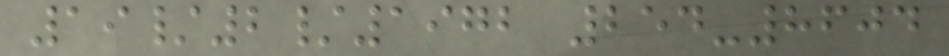19/2/1972 254-8604
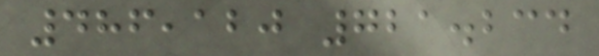486,120 721.234
